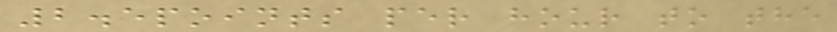2.5points per hour to the
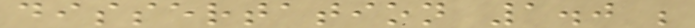dissertation 1.0 ;
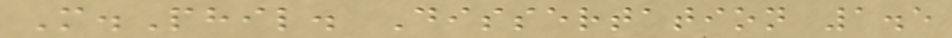M.Phil. Dissertation 1.5
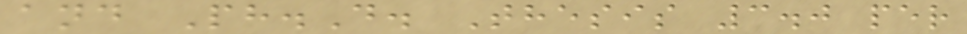and Ph.D. Thesis 3.0 per
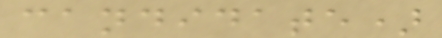candidate)
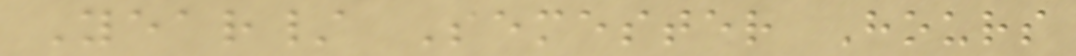Year/ Semester Hours
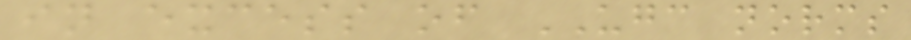in excess of UGC norms
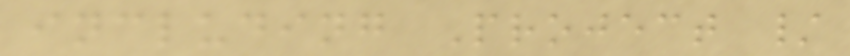including Project /
